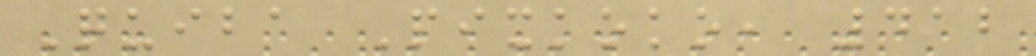Quiba Pixkoko, 412
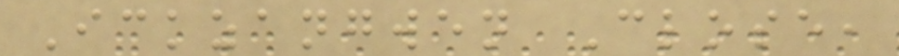Ickzangwen Close,
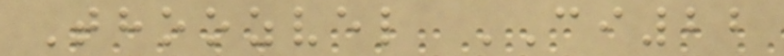Thoozvel CI22
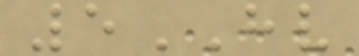5HV
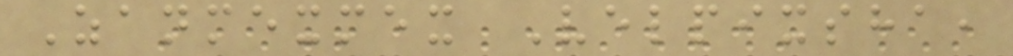Zanmexmex Velpixsha,
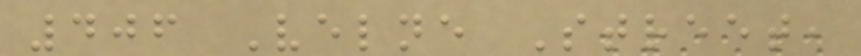406 Velne Street,
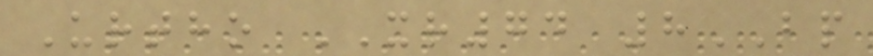Urtho XR74 8BP
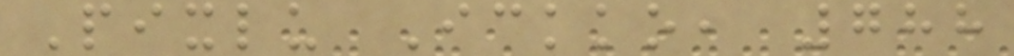Pixlu Ickko, 788
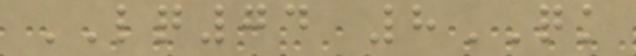LQ74 8QK
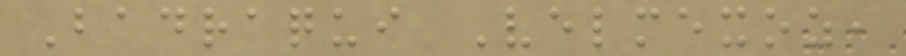Badraqui Velmexoz,
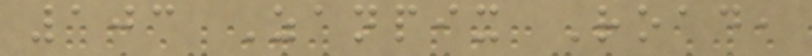103 Zanpix Road,
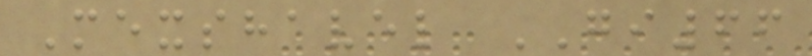Mexshavel GI66
